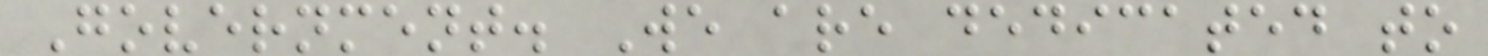Government. We are dedicated to
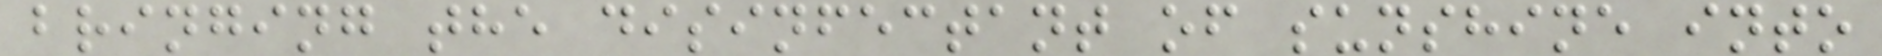bringing the disinfectant of sunshine into
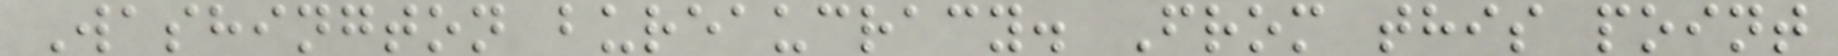Washington bureaucracy. From this point
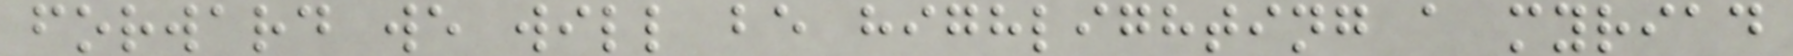forward we will be highlighting a myriad
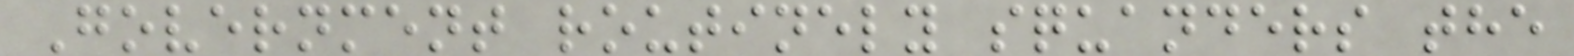Government routinely squanders the
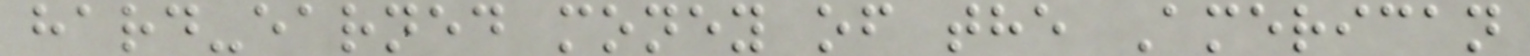hard-earned money of the American
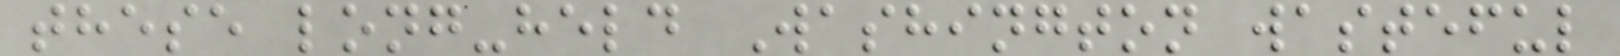these long-held Washington wasteful
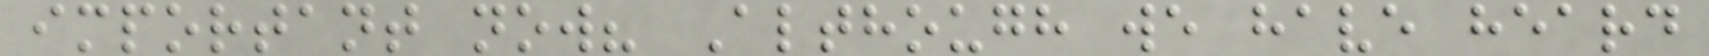important now? Although we have heard
